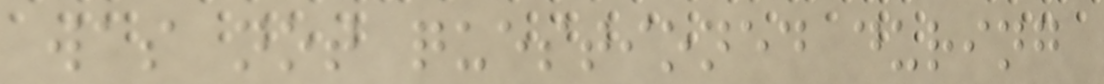was not questioned during
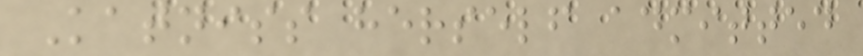Katniss herself admitted
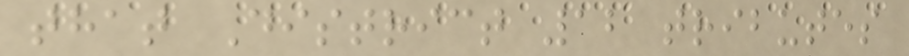that District 12 tributes
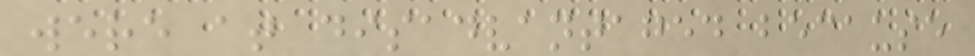were at disadvantaged because
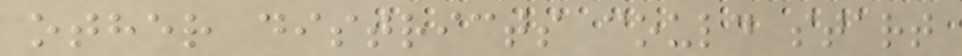other districts could start
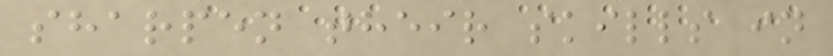sharpen their skills in
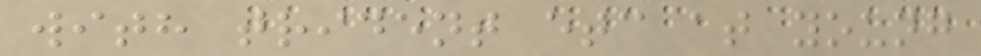with trident etc at young
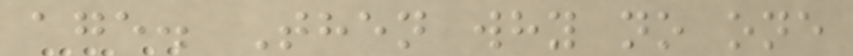age. Then why no one
